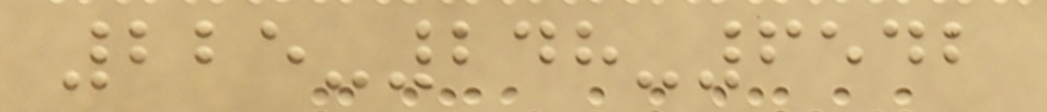225-248-6542
